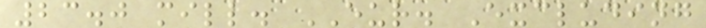23.0 mill. EUR. Excluding
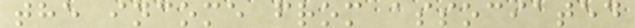the income from associated
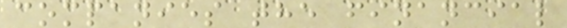companies the financial
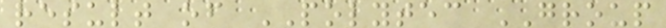result of POLYTEC GROUP
